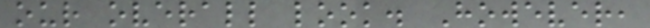our overall look. However,
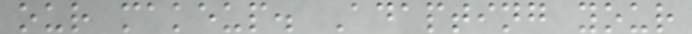our makeup. Adapting your
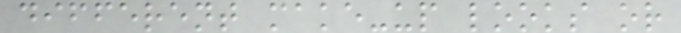different make-up looks or
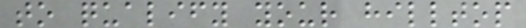to qualify your hilltop
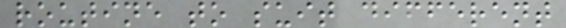routine to suit different
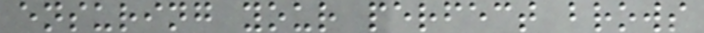ensuring your perfect brows
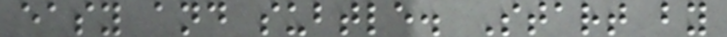easy and subtle. Start by
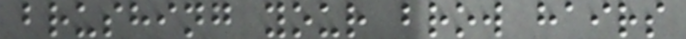brushing your brow hairs
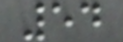54
